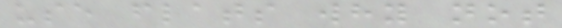use flats why not
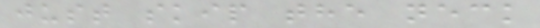just skip the neck
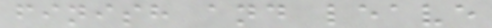finish and leave
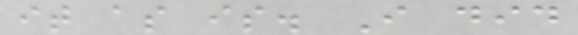it as is. I did
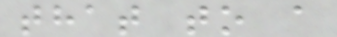that to a
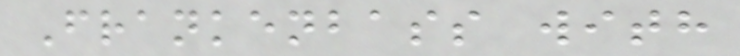Frankenbass with
